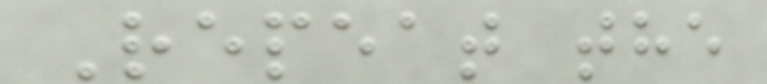Repeat the
